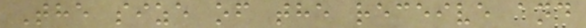The size of the receive and
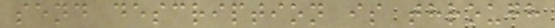send description is through
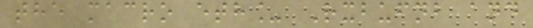the macro eth_ Rxbufnb and
